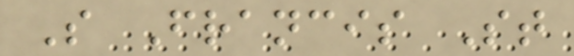S Francis St
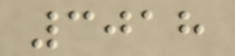3018
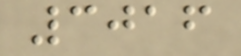3016
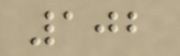102
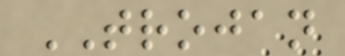TROJAN
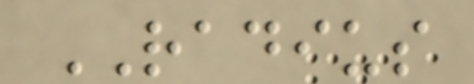RADIUS
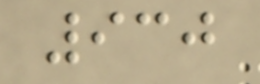930
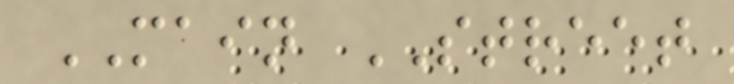MAIN STREET
